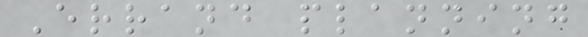Errand planning
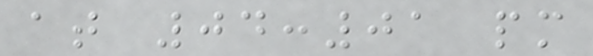at 04:01 pm
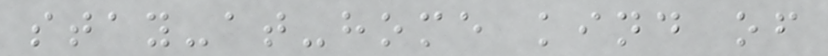stay-at-home kind of
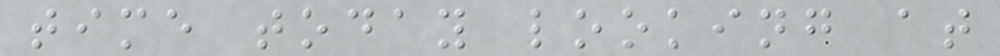time today looking at
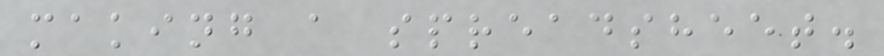making a spreadsheet.
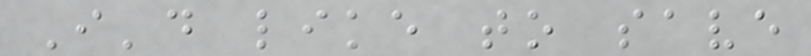I'd like to save
